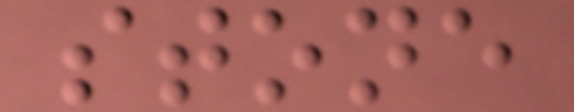stone
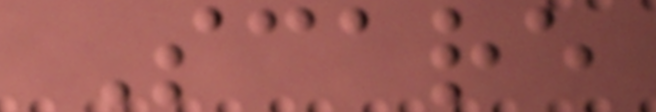Scare
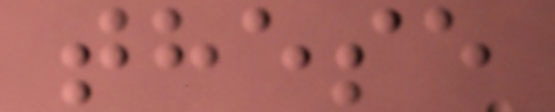these
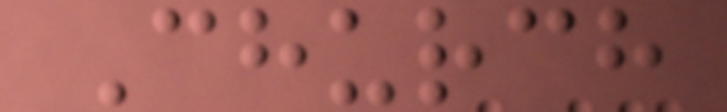Church
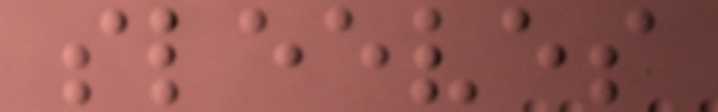sleeves
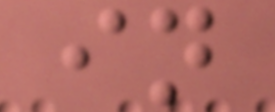in
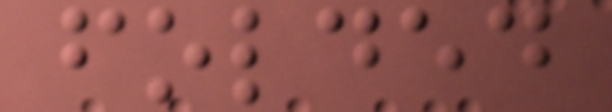folded
